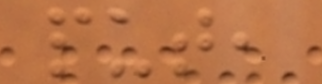put,
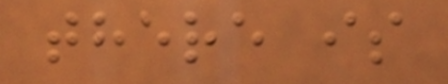there is
